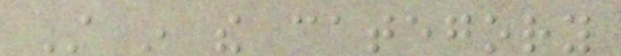Still in the category
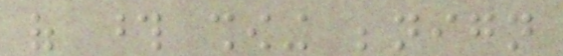of those showing benign
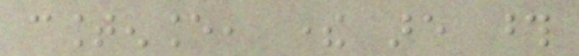countenance, there are those
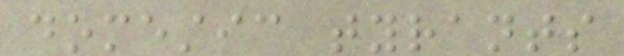domestic tyrants
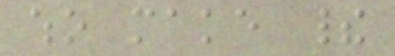who make their
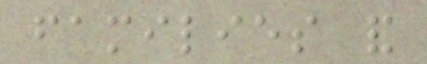families and
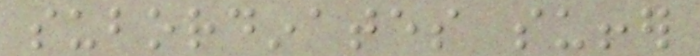subordinates suffer
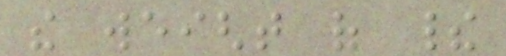the weight of their
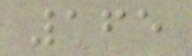165
